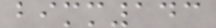bimm143
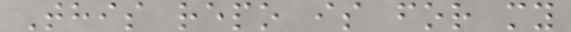This repo is for my
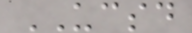UCSD
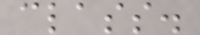class.
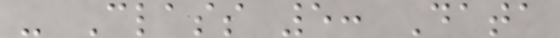- Class 5: Data
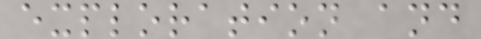exploration and
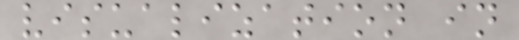visualization in
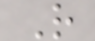R
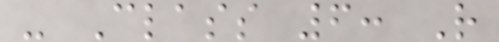- Class 6: R
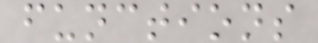functions
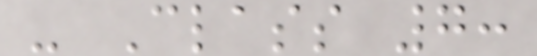- Class 7:
